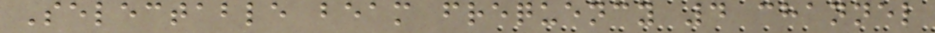Selectable beam frequency 4 channel
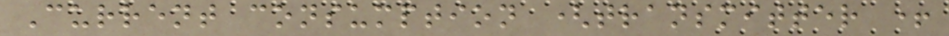Current consumption (transmitter +
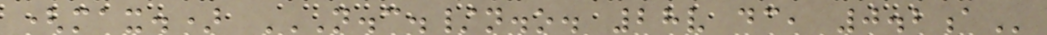(max.) N.C./N.O. 28V DC, 0.2A
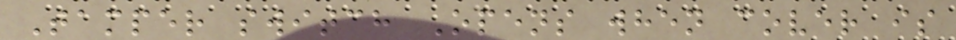Tamper switch Opens when cover is
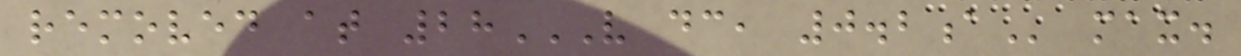removed at 28V DC, 0.2A max.
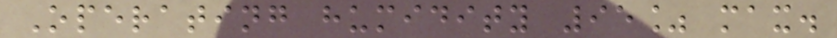Operating humidity 95% max.
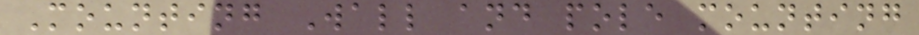Mounting Wall and pole mounting
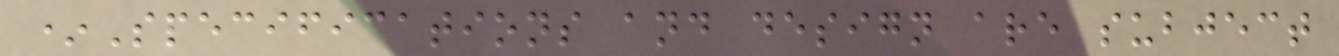*Specifications and design are subject
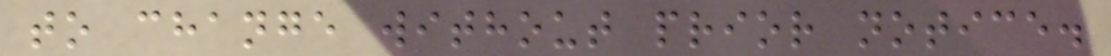to change without prior notice.
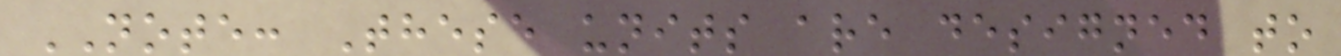NOTE: These units are designed to
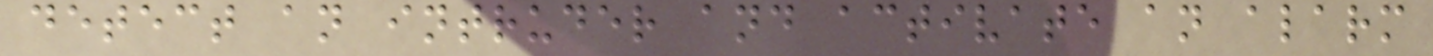detect an intruder and activate an alarm
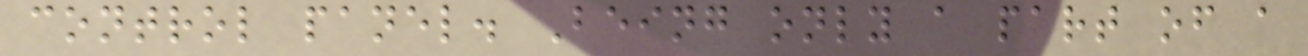control panel. Being only a part of a
